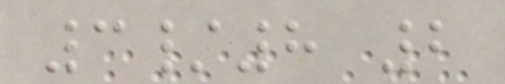3/8 2
